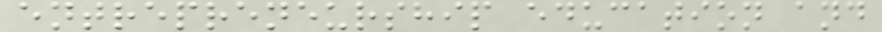entrepreneurship education and
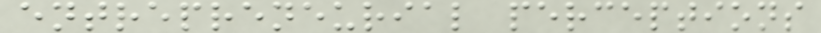entrepreneurial perceptions
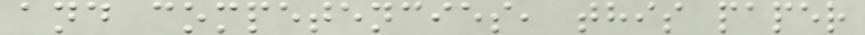and competencies, this paper
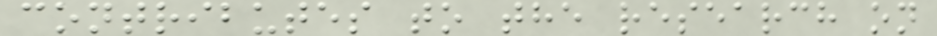contributes to the research on
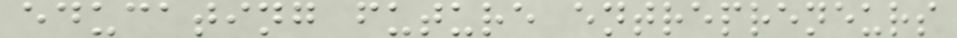educating future entrepreneurs
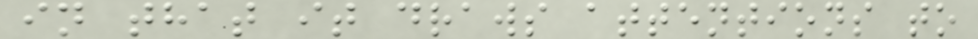in that it draws attentions to
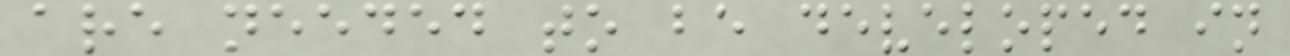are needed to be developed in
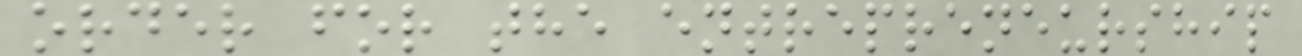order for the entrepreneurship
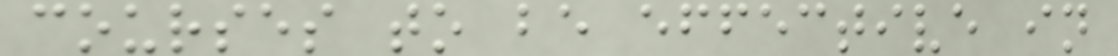courses to be effective in
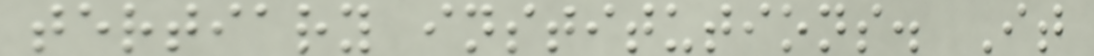tertiary institutions. It
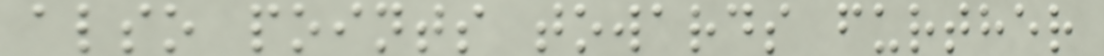also points towards further
